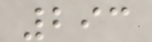293
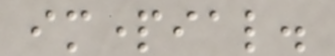impartial.
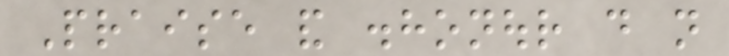Praise and dishonour do not
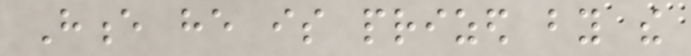Hence he is prized by the
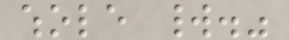whole world."
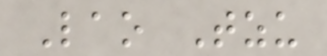Lao Tzu
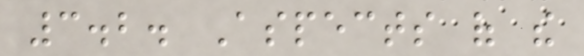3.2. Aspects of the
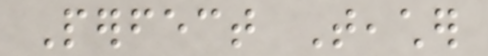Perfect Teacher
